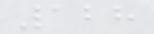128
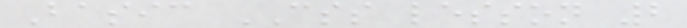Basic CSS lesson 2
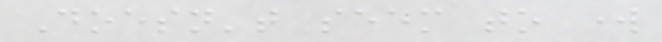Doesn't seem to work
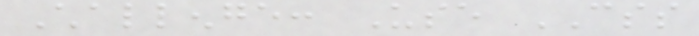Challenge: Use CSS
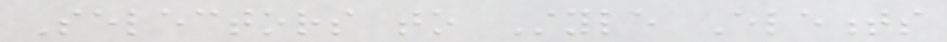Selectors to Style Elements
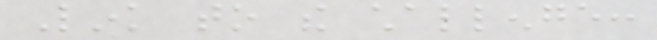Link to the challenge:
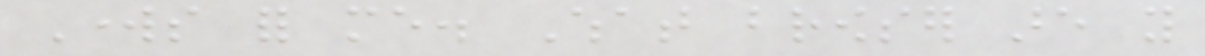Works for me. What browser are you
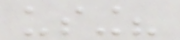using?
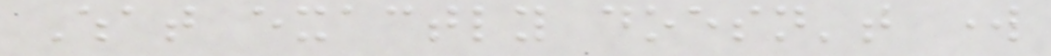What exactly doesn't work
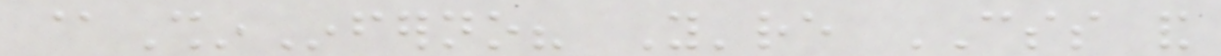@ShinInferno? You're CSS and
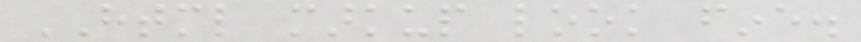HTML markup look fine.
